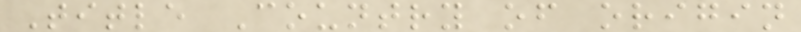Title Country of origin
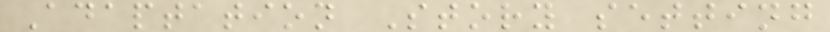Adaptation Story setting
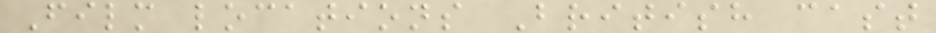Film locations British cast
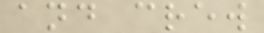and crew
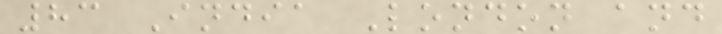83 India London and
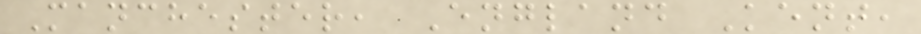Manchester, England Kent,
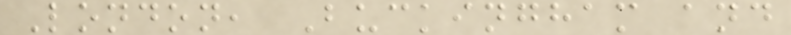London, Buckingham and
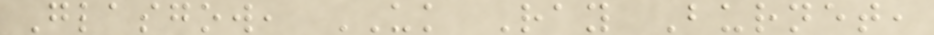Glasgow, UK Ray Burnet,
